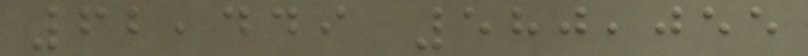62,449 580,055
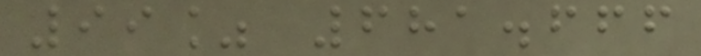99% 681.666
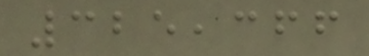325,366
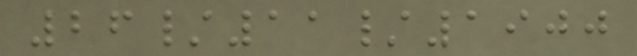26/11/1900
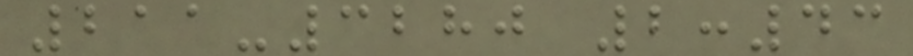211-3280 2:43
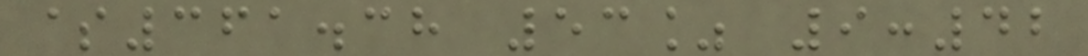$361.38 53% 9:42
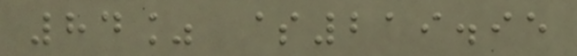84% $219.95
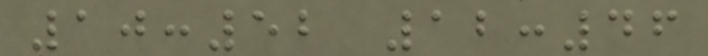10:52 12:46
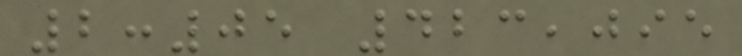2:05 423,095
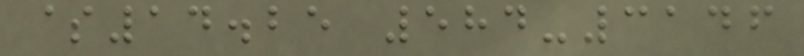$14.25 584-3146
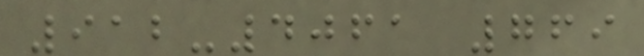912-4061 769
